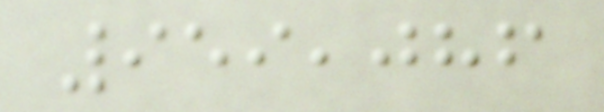959,086
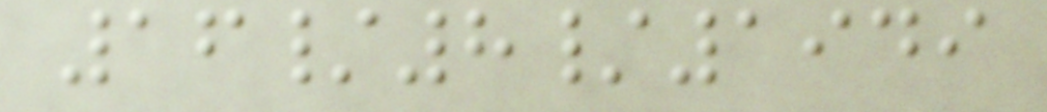16/8/1949
